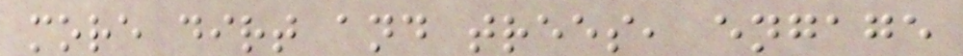more dirt and trees, engage
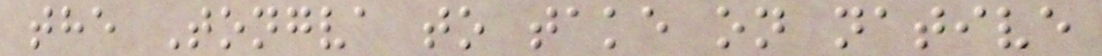the Tongva to take on native
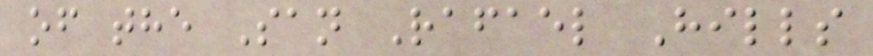of the San Rafael Hills
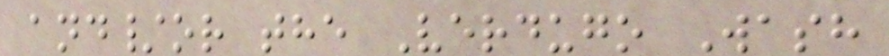and/or the Verdugo Wash
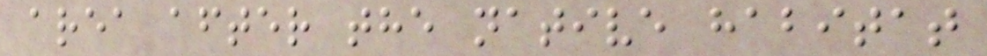area after the native habitat
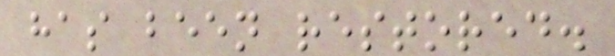has been restored.
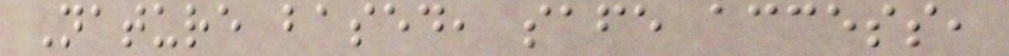Nature based, safe access,
